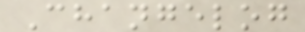Changelog
